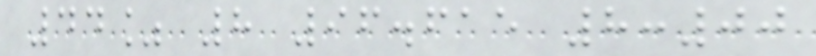44% 8 96.615 8:00
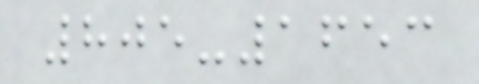805-1653
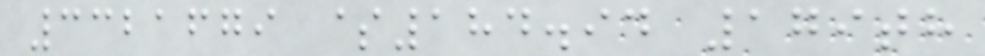3321679 $184.94 179th
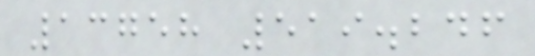13758 519.246
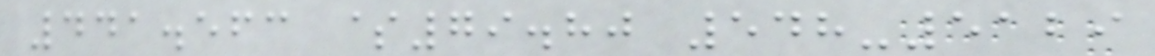441.563 $79.80 548-5129
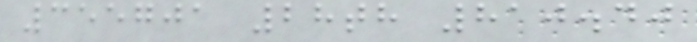355701 28th 810.40
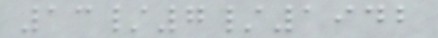13/7/1942
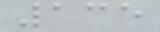135
